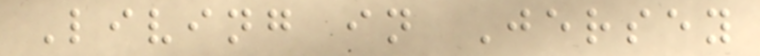Living in Jersey
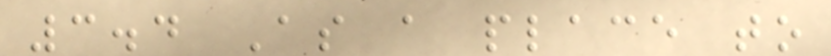3.4 As a place to
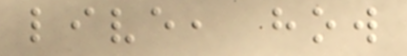live, how
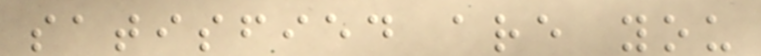satisfied are you
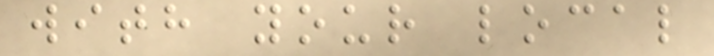with your local
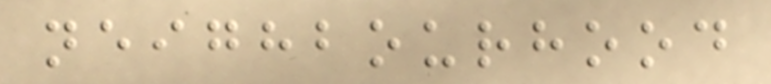neighbourhood
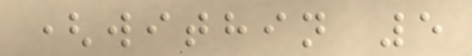(within 5
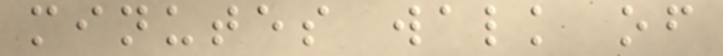minutes walk of
